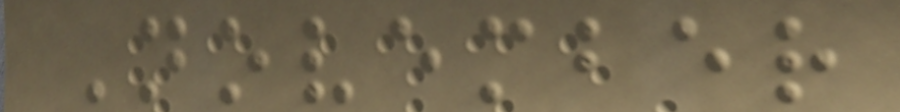November
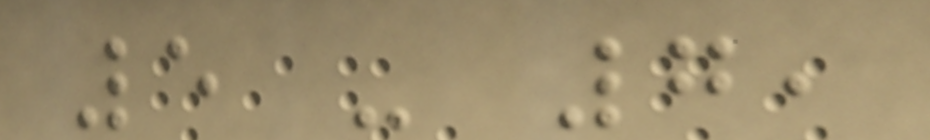5 - 7,
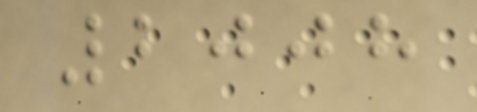2008
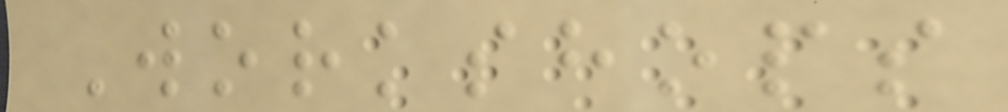Workshops
